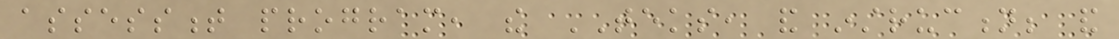assessment program, the TEKS, and instruction; and
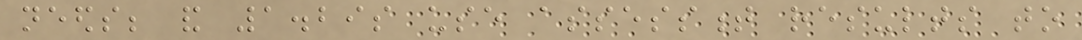needs; and 1.29s use assessment results to
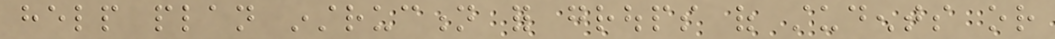help plan instruction for groups of students or
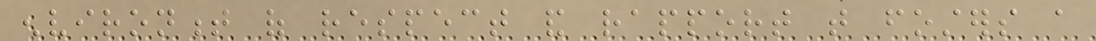environment of respect and rapport that fosters a
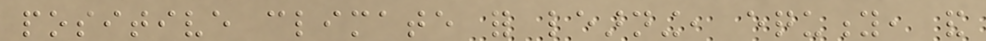positive climate for learning, equity, and
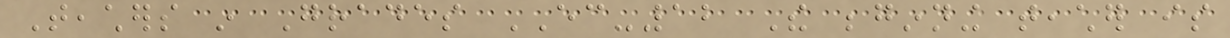Teachers in Grades EC-12 The beginning teacher is
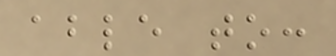able to:
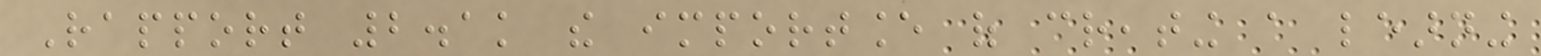Rapport 2.1k the importance of creating a learning
